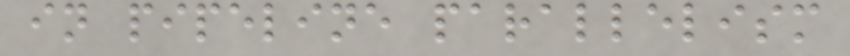in pipeline parallelism
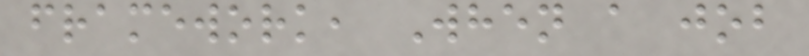framework, When a job
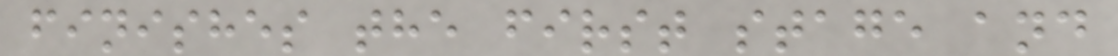finishes the first stage and
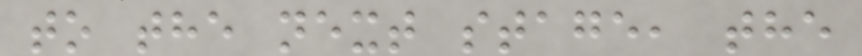to the next stage, the
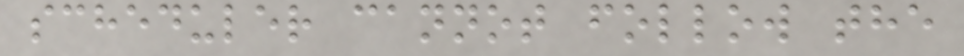scheduler cannot follow the
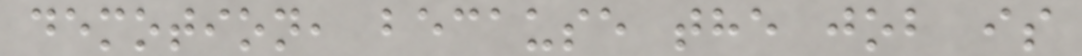demotion, because the job is
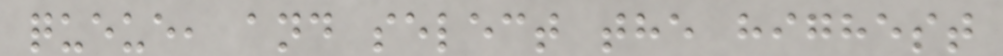queue, and select the highest
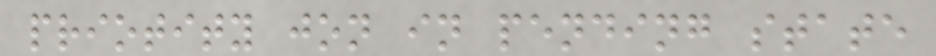priotity jon in pending state
